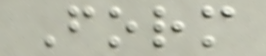Form
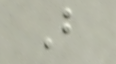B
